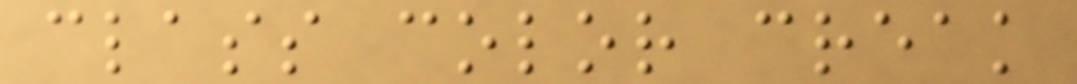class color creak
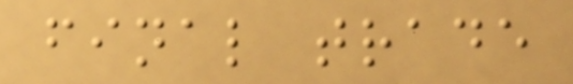final trade
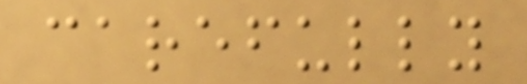carefully
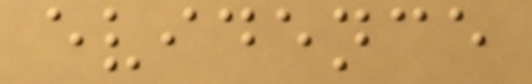evidence
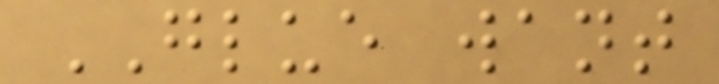GLUE want
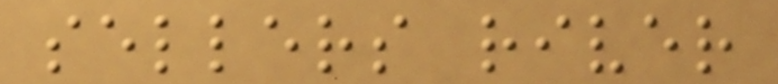sellers river
